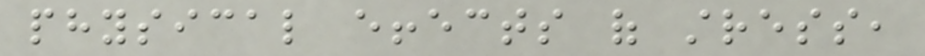physical effects of stress,
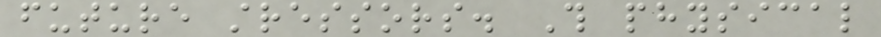future stressors. This physical
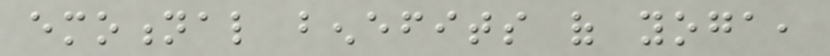emotional benefits of yoga,
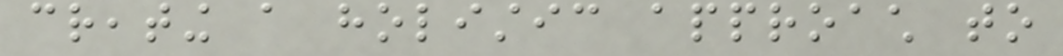creating a holistic approach to
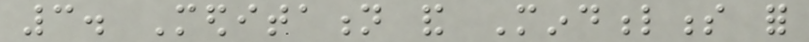3. Meditation and Mindfulness for
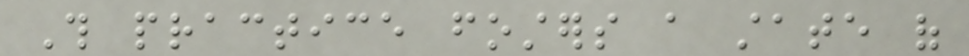This practice fosters a state of
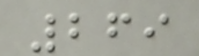269
